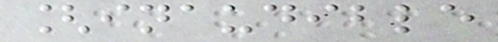[inaudible
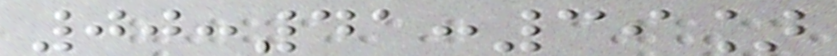00:41:39]
